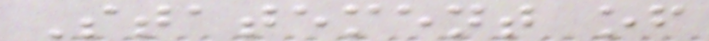Statement of
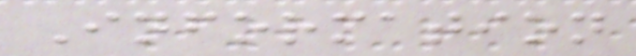Information
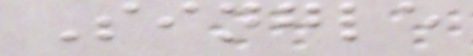Single
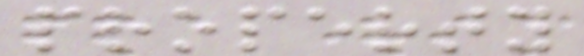property
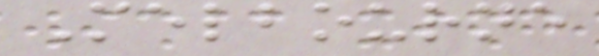Melbourne
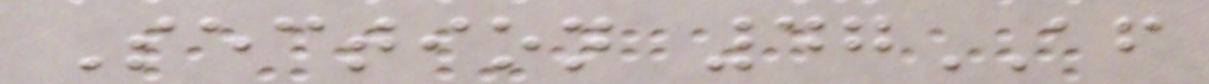Section 47AF
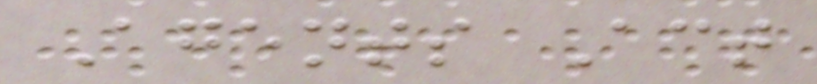Agents Act
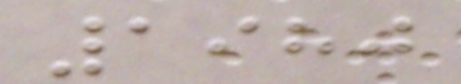1980
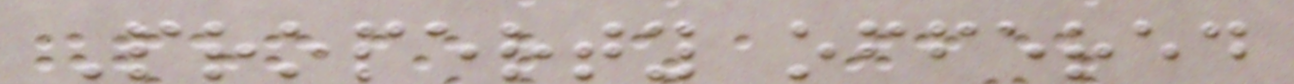Property offered
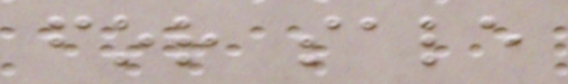for sale
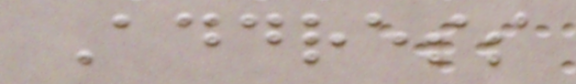Address
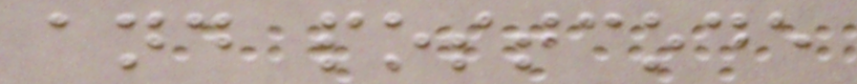and postcode
